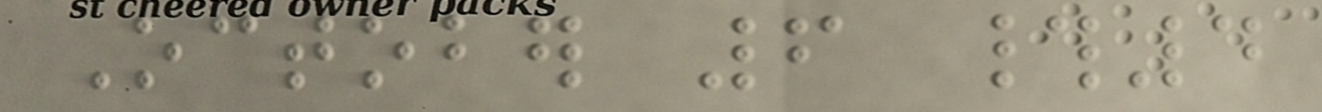October 6 #4
